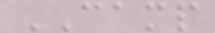CAMP
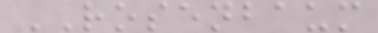ROSENBAUM
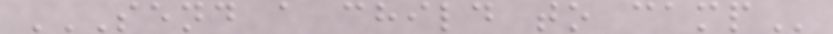SEND A CHILD TO CAMP
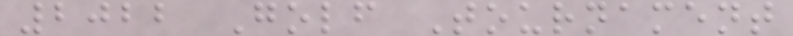2022 Golf Tournament
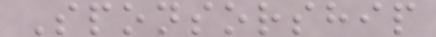Sponsorship
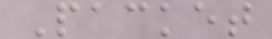Packet
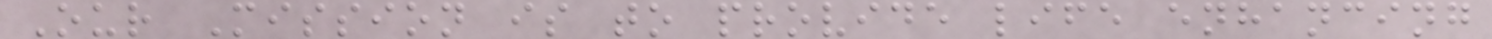Our Mission is to provide life enhancing
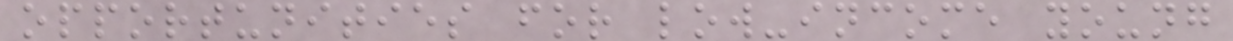opportunities for low-income young
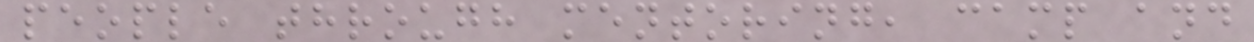people through mentoring, camp and
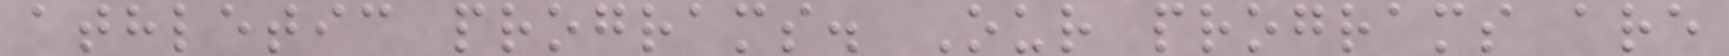athletic programs. Our programs are
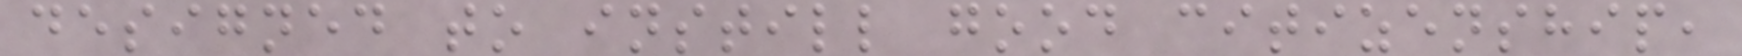designed to instill good citizenship,
